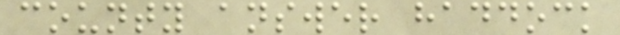county answer haddock
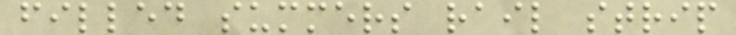filled summers rail strip
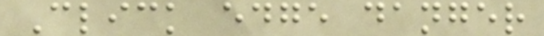Click edge danger
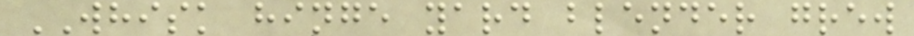WHISK hinge yard blender grew
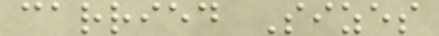carried Sizes
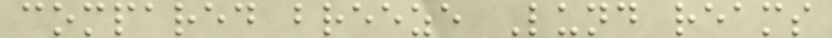compared breeze Lund reams
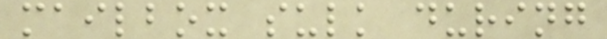mailbox sulk during
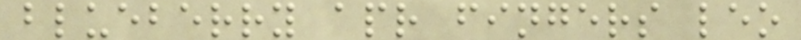blueberry apr fingers leo
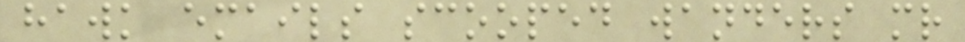hawk emails scooped wanders mr
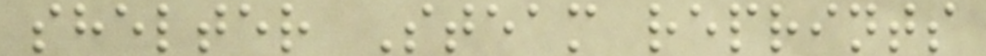shelter Steam reprints
